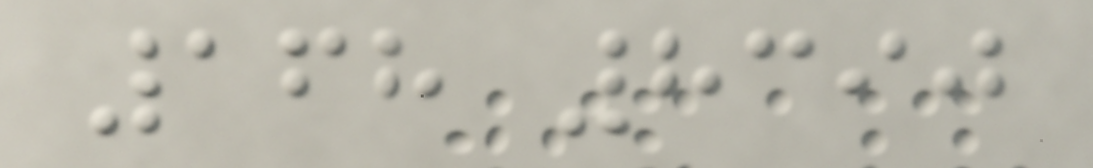168 8390
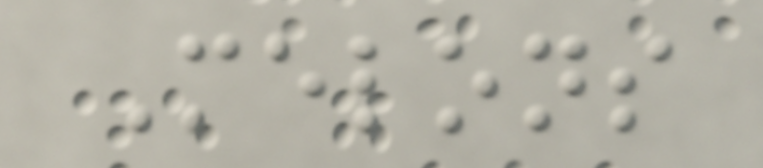Melons
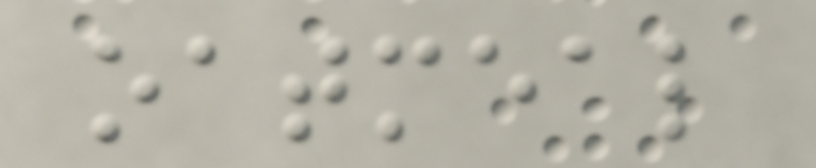oatmeal
